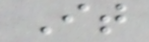It
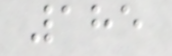185
